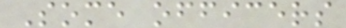Some officers
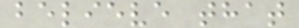believe that
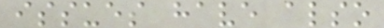issues have also
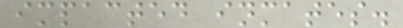impacted inmates.
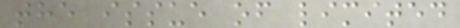the issue of limited
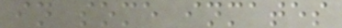in some inmates
